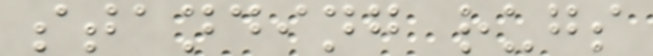standing rugs
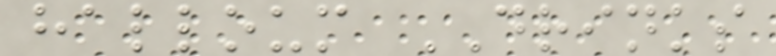halloum DRINKS
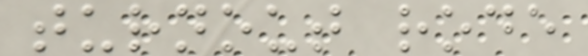turnout rode
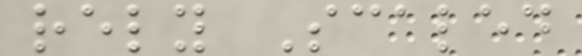rely Scaled
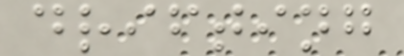drifting
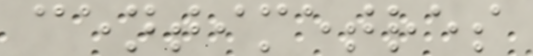centimetres
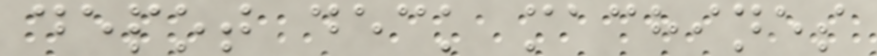depot deck machines
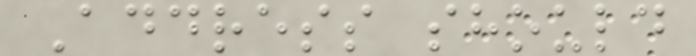Address should
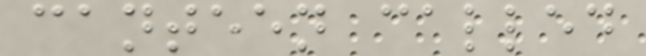canteen called
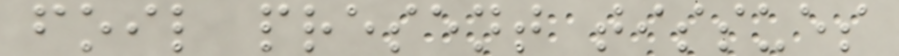foil present tissues
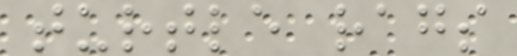turtle rags
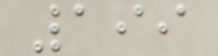199
